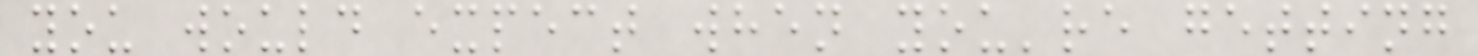you would expect when you're getting
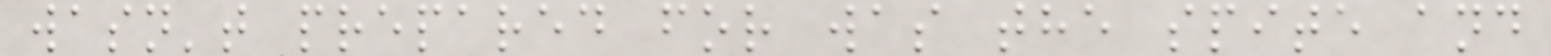wasn't prepared for was the spite and
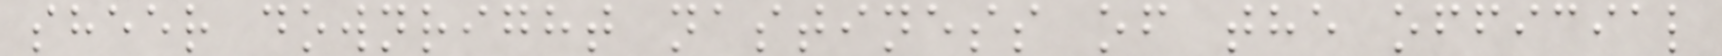sheer downright nastiness of the official
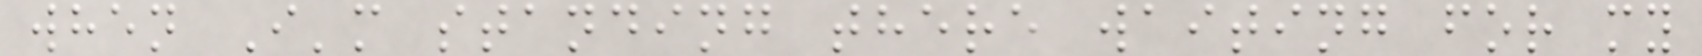when I'm standing there waiting for my
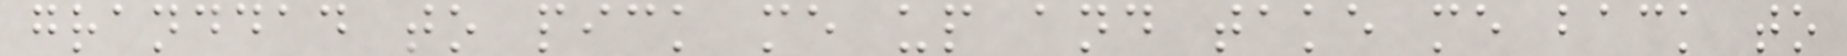granddad to pick me up and take me back to
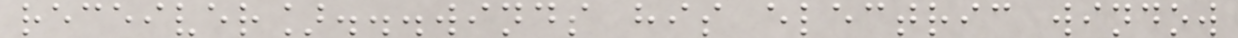receiver]...winds his electric window
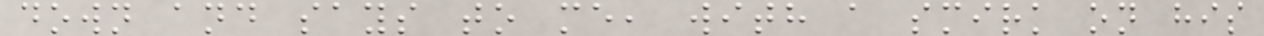down and says to me, with a smirk on his
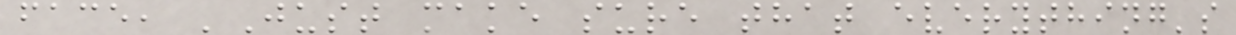face, 'Just make sure that everything's
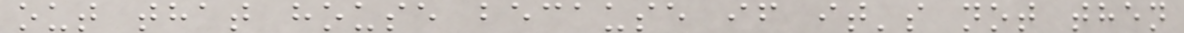out that house because if it's not then
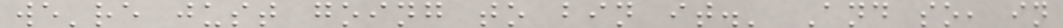we're just going to bin it.' And so, in
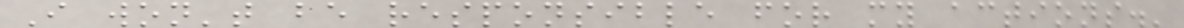I won't be responsible for my actions.'
